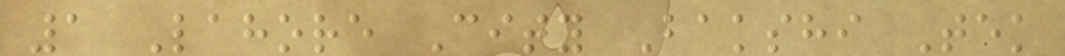1 Lahore City Bakshi Tek
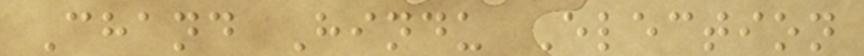Chand Hindu Election
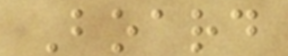Board
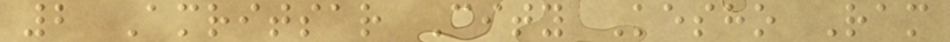2 Amritsar City Kesho Ram
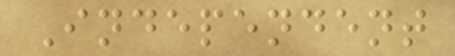Independent
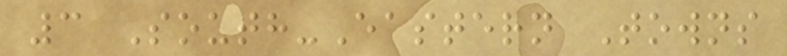3 South-Eastern Towns
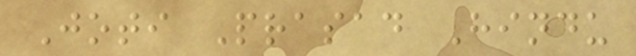Joti Prasad Hindu
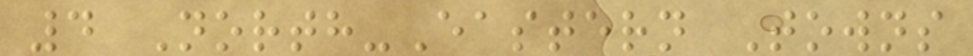4 North-Eastern Towns
